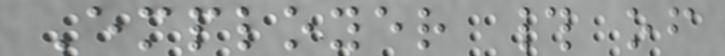Employer # of
